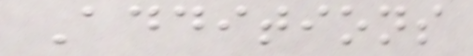Additions
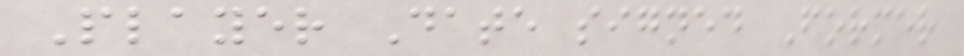Player Date signed Former
